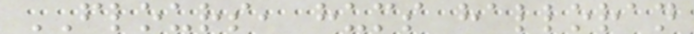FLOURS, hums halloran
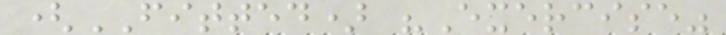(FITTED) "Exercise"
